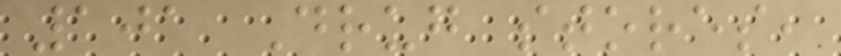101 Drug stores,
